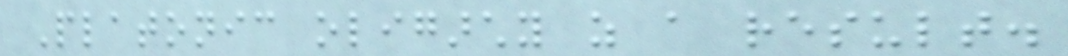Platonic oligarchy as a result.
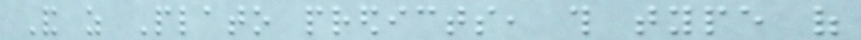And as Plato predicts, this type of
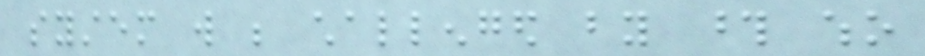system will be challenged by those who
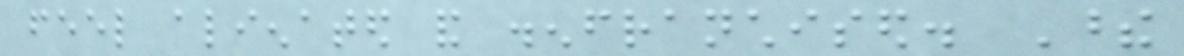feel alienated and disenfranchised. These
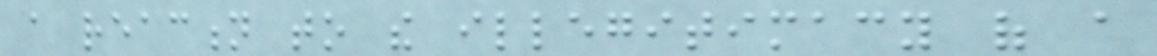a reaction to the illegitimacy of a
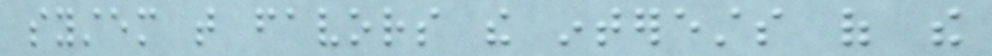system that favors the interests of the
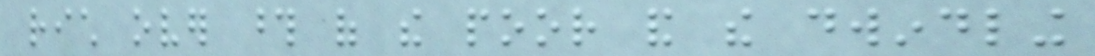rich over those of the poor and the dwindling
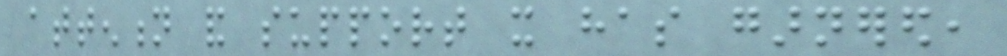attention and support it has garnered,
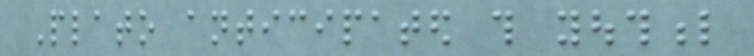Plato anticipated this youthful
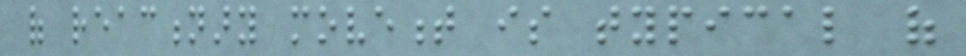of reactionary movement is typical of
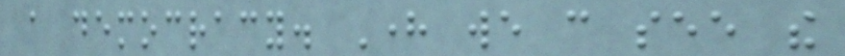a democracy. Here we can see the
